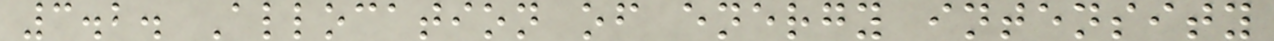3.2. Allocation of energy intensity
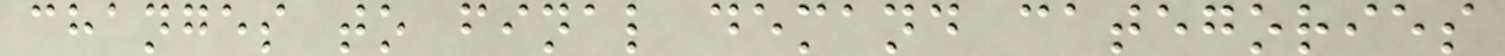changes to final demand categories
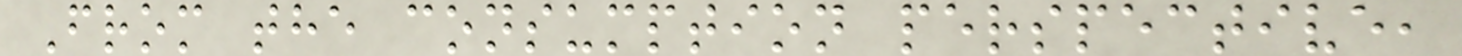From the consumption perspective,
